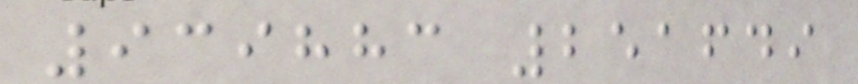939883 251649
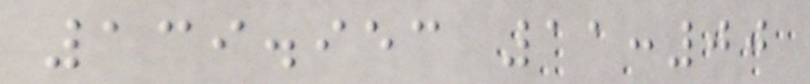139.953 11:00
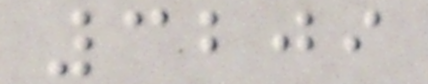3209
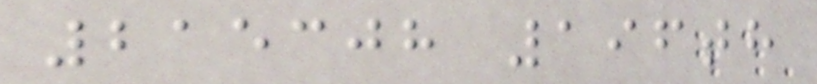215308 196th
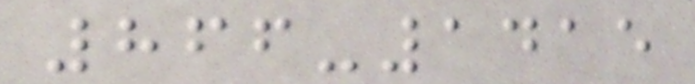866-1415
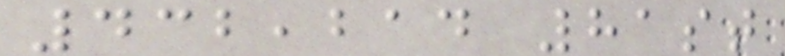432,214 81st
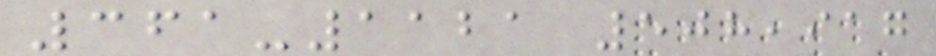361-1121 508,917
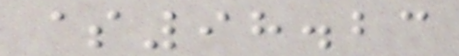$98.23
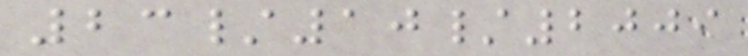23/10/2009
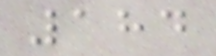184
